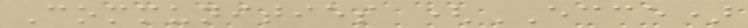Communities (ECCE)
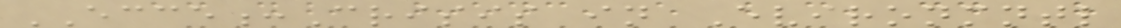ECCE:Crisis in Evironmntl
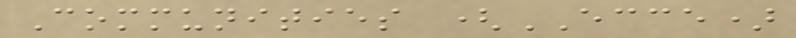Communities (ECCE)
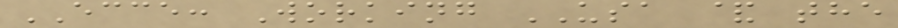ECCE: Working USA & the
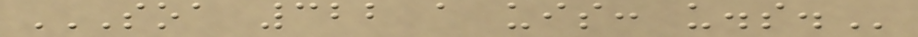SOA 322 A UIS: U.S.
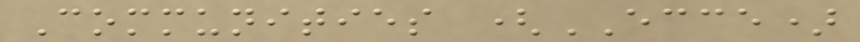Communities (ECCE)
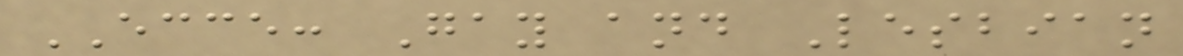ECCE: Gay and Lesbian
